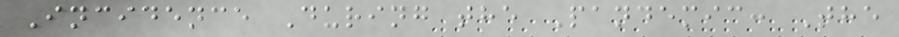Incidence During the Pandemic: The
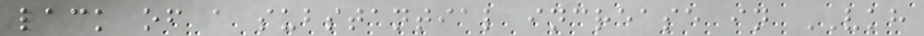lack of a substantial increase in VKH
